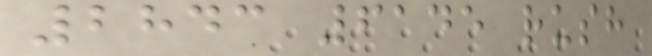2843 6145 rush
